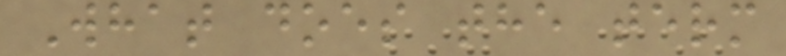What does the term
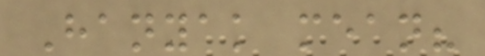Hanyak mean?
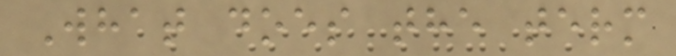What does the term
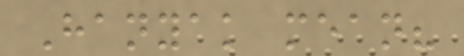Hanyak mean?
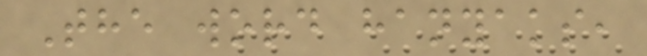The word hanyaks,
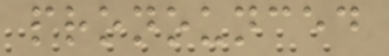pronounced
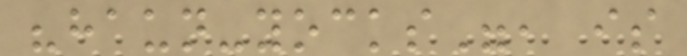"haun-yocks", is
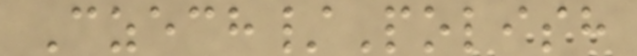Czech/Polish
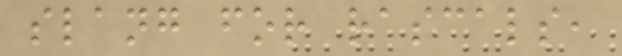slang for rascals,
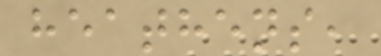heathens,
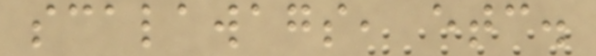scalawags, etc.
